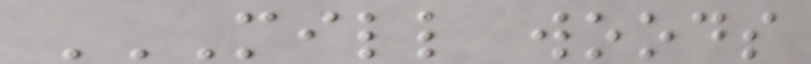MILL WOODS
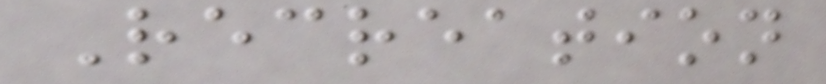Recreation
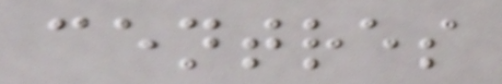centres
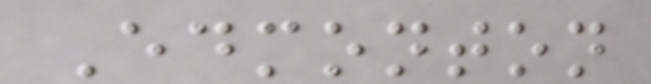Edmonton
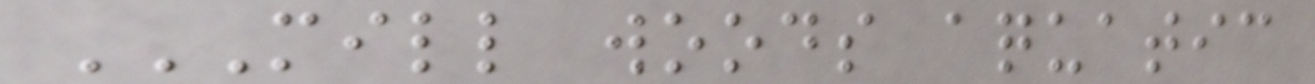MILL WOODS AQUATIC
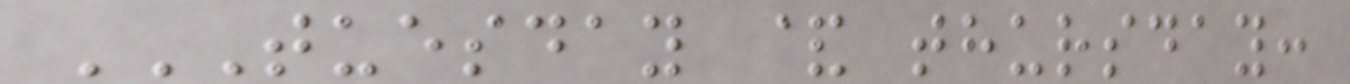TUESDAY & THURSDAY:
